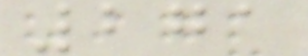271
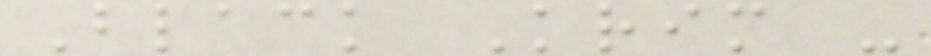Black Krim -
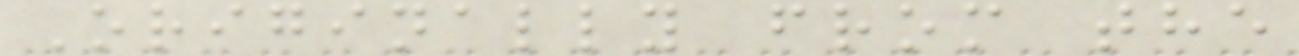Originally from the
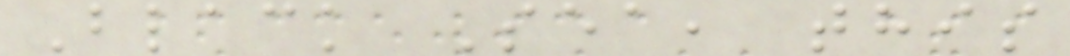Black Sea, this
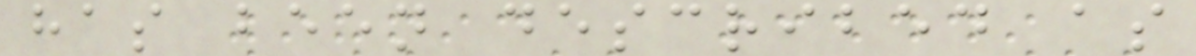has been described as
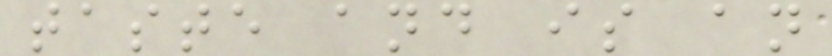taste and is an
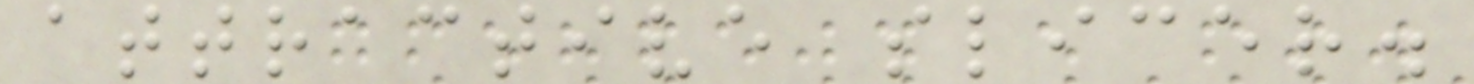attractive slicer.
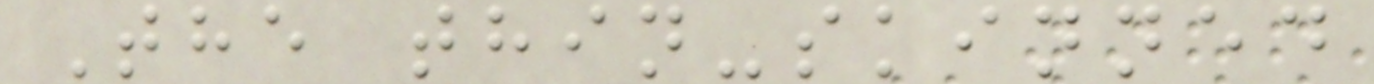The thin-skinned
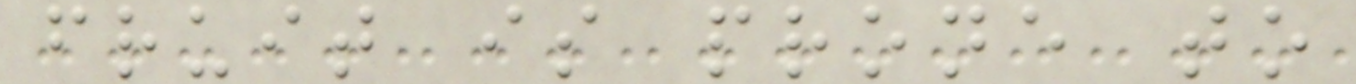fruit is prone to
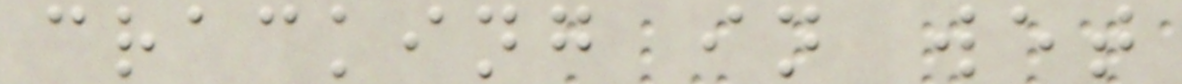cracking in wet
